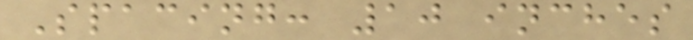Spacing: 10 inches
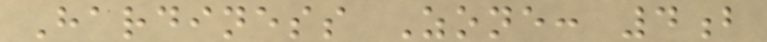Hardiness Zone: 4b
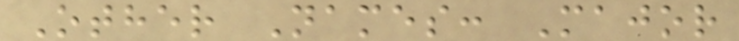Other Names: Major
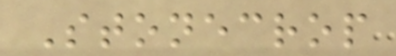Stonecrop
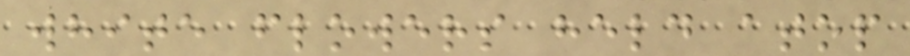white flowers held atop
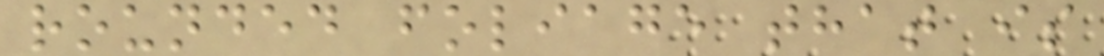rounded foliage that is
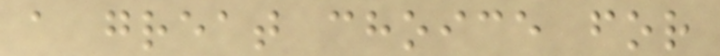a great choice for
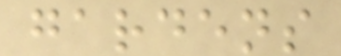gardens
